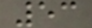53
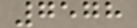7578
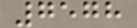7578
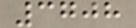3708
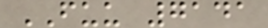FUU 7141
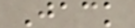Jack
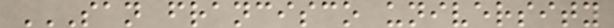SAN FRANCISCO UNIVERSITY
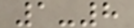1-8
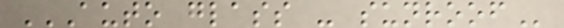AUTO GLASS - SUNROOF
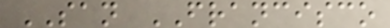SAN FRANCISCO
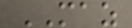MAZ
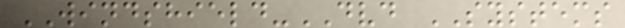WINDSHIELD-DVD SYSTEMS
